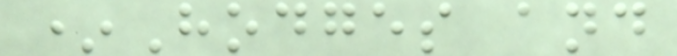*Hodges and
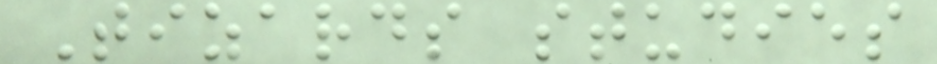Tizards studies
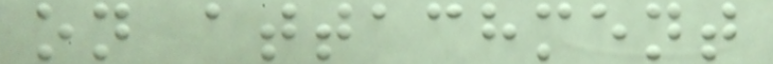on attachment
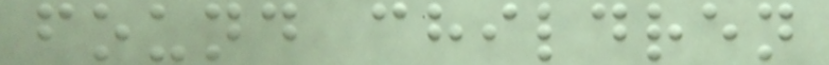found children
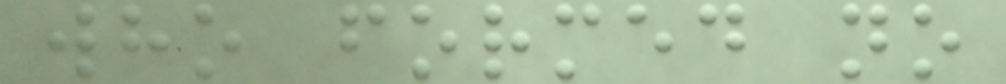who formed no
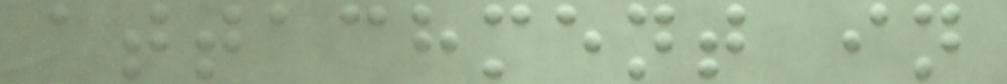attachment in
